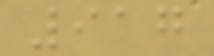917
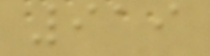919
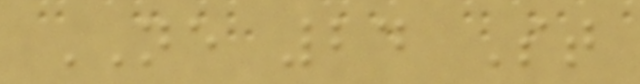NE 24 St
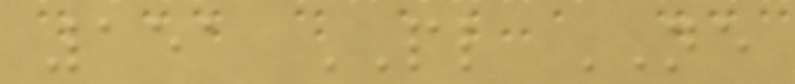151 PL NE
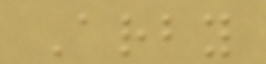Arby
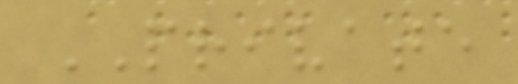PRIVATE
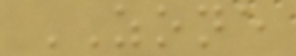ZONE
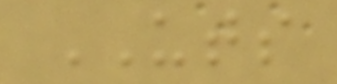UTS
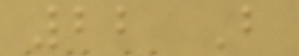22 B
